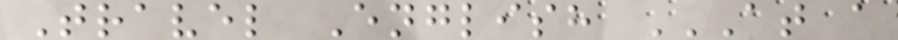Travel English AT A
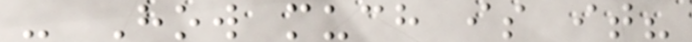- How much is it?
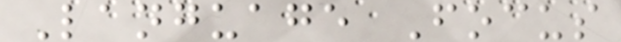Language Focus
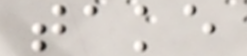take
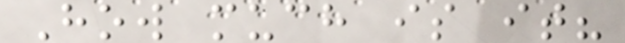How much is it?
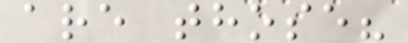are those?
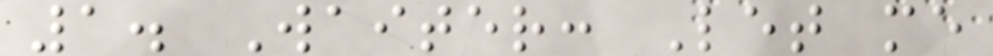1. Waiter: Let me
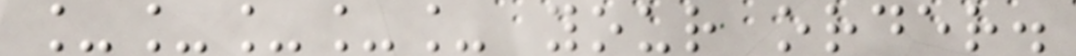_____ your order.
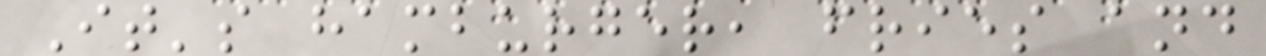It's hamburger, fries and
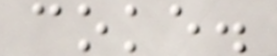coke.
